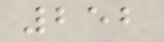252
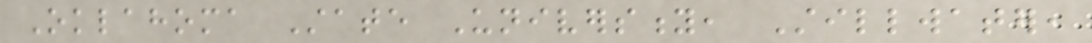Oklahoma State University, Stillwater,
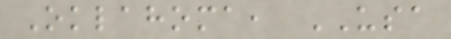Oklahoma, USA
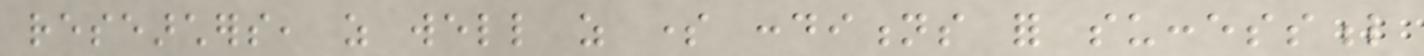researchers, as well as some conditions for successful
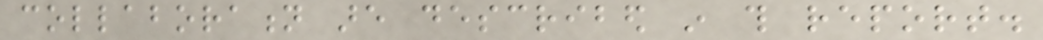collaboration are described in this report.
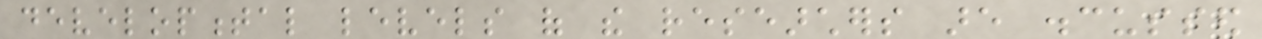developmental levels of the researchers are discussed
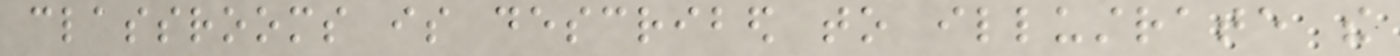classrooms is described to illustrate the
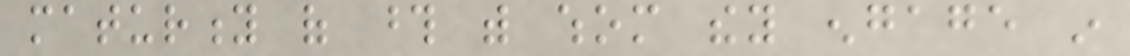maturity of those with whom they engage in
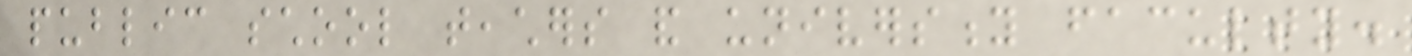public school teachers and university faculty.
